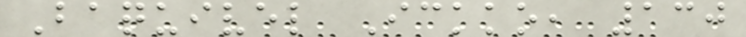Baquivel Ickko, 130
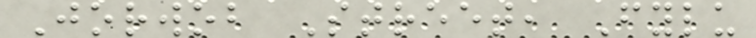Jorwob Street, Fylu
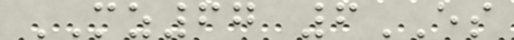MZ67 6ES
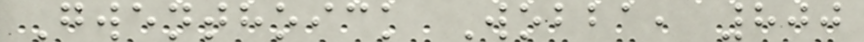Gwenthoick Wobba, 800
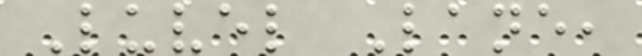Luvel Lane,
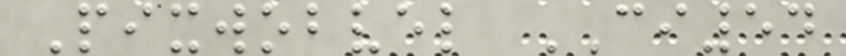Pixwobvel CI54
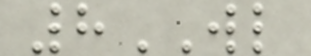8WL
